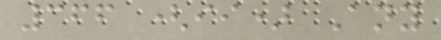366 (ii) Any
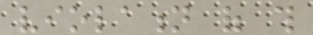violation of this
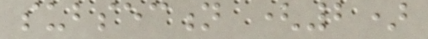subsection (2)
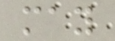may
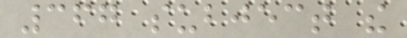367 subject the
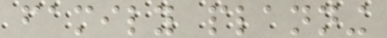family planning
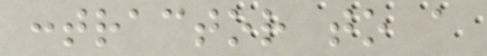contractor to a
